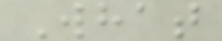What
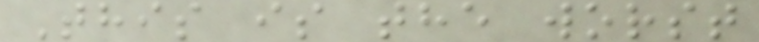This is the worst
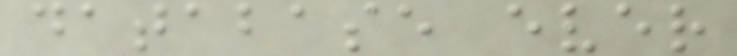database ever
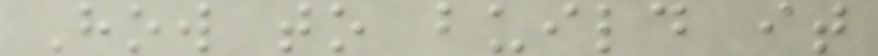How to build it
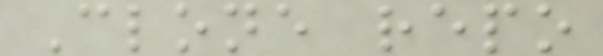Clone repo
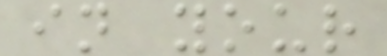in your
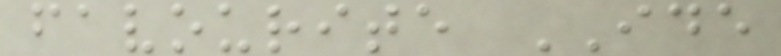favourite IDE
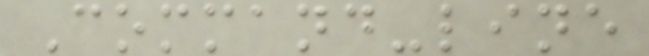Command-line
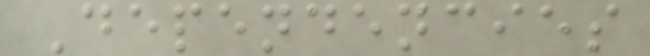Dependencies
